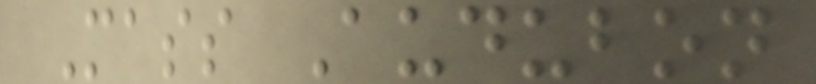Mass Audubon
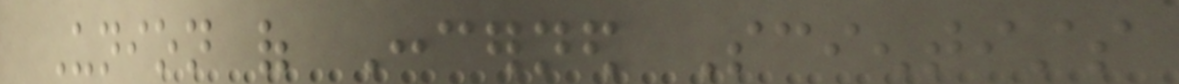Union of Concerned Scientists
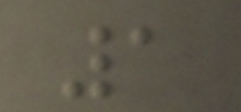1
